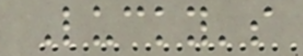Lucky's
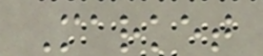Market
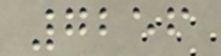7256
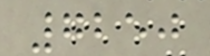7250
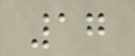17
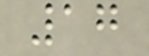17
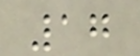17
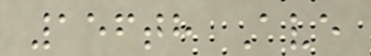156th Ave
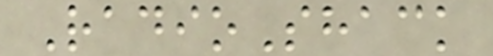RadioShack
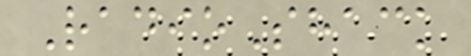RadioShack
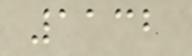1132
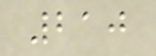210
